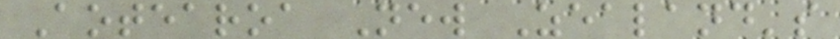Aotearoa New Zealand's
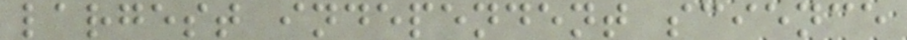largest independent science
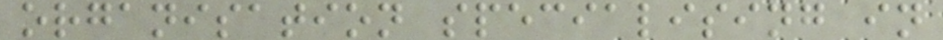organisation specialising in
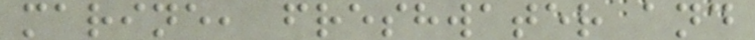marine, freshwater and
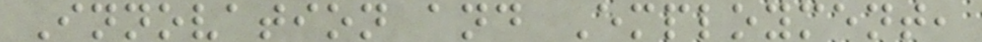Innovation and Employment,
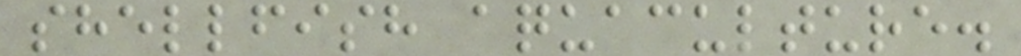shellfish aquaculture.
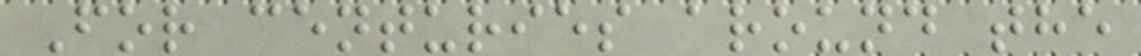For centuries around the
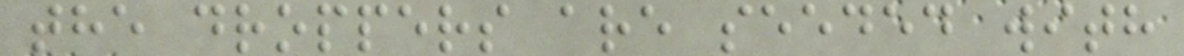the droppers are seeded with
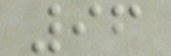96
